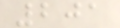201
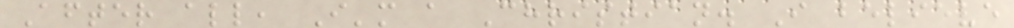After all, I'm a Christian. I believe
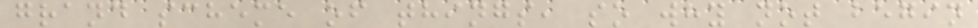grand scheme of things, so why not begin
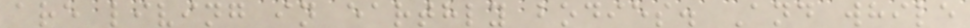are living in earthly bodies. And while
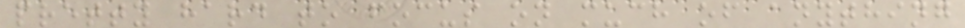pretty hard to focus on much of anything
